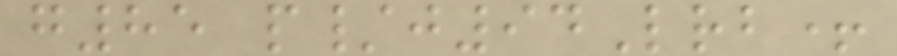g85 p/j94Lrb+
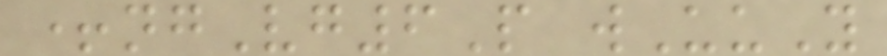+ngVg6P wUuY
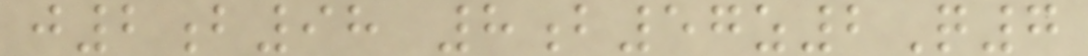j2b98 8b57z2Q7
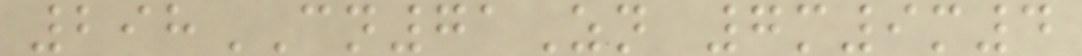298CN71Zn 7m9m4
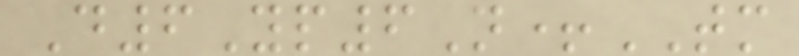D6Yp6N+TM
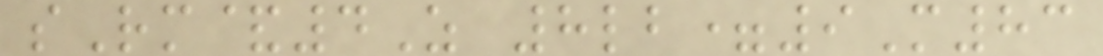sRm&4Z 8lb=9M83
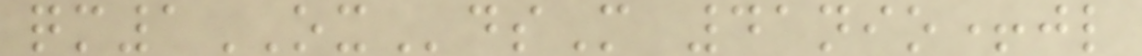qm1OXdsM 41nio+jl
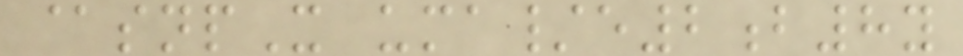@snpX uma/e2b8y
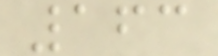163
